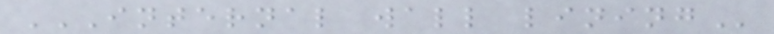INTERNAL WALL LINING
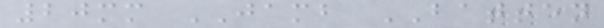20mm JAMB BATTEN
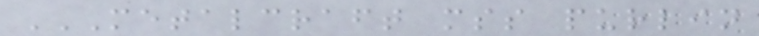METALCRAFT MSS PURLIN
